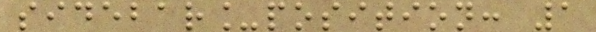sidebar_position: 1
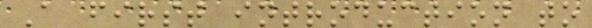A first introduction to
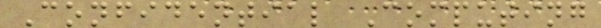Confidential Computing
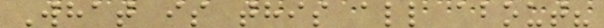What is this all about?
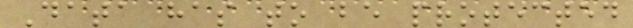Data has to be protected
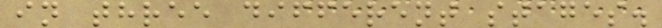in three different stages.
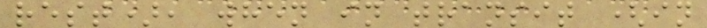rest), when in transit (in
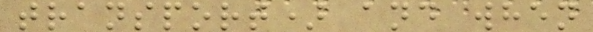transport) and when
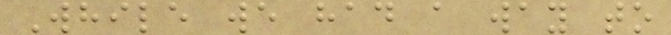While we had a way to
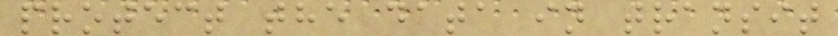protect the data in transit
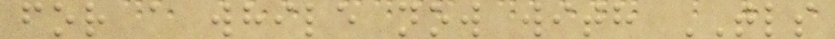for a while now with TLS
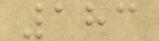183
